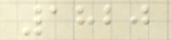1820
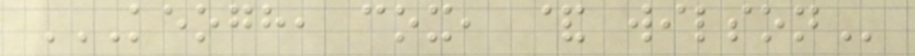KEOGH, COX, & WILSON
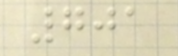701
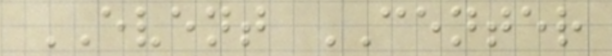EVENT CENTER
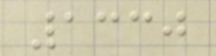1330
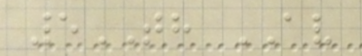5TH AV
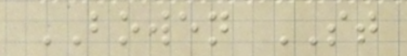BOWEN ST
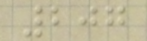207
